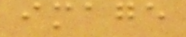image
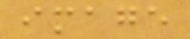image
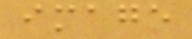image
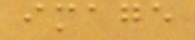image
